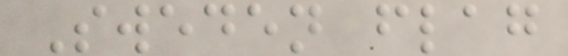Sweden flag
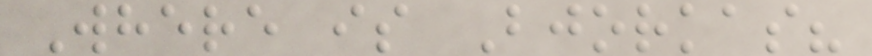Where is Bjorkas?
